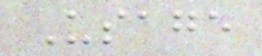Usage
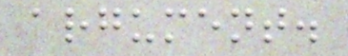argument.
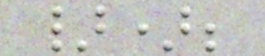});
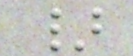}
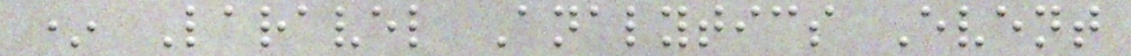* Laravel Analytics Event
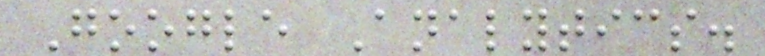Google Analytics.
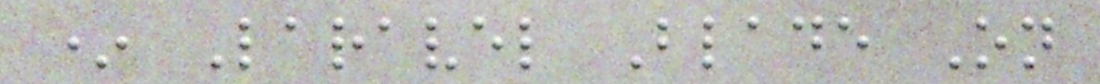* Laravel Blade On
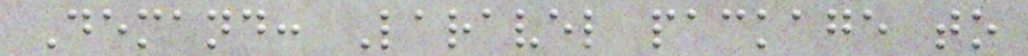Demand: Laravel package to
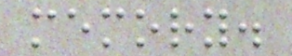memory.
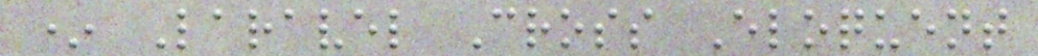* Laravel Cross Eloquent
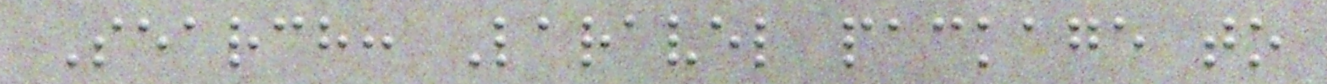Search: Laravel package to
